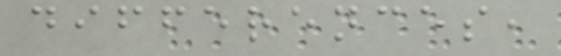differences,
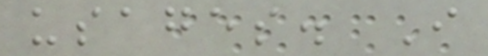usages. I
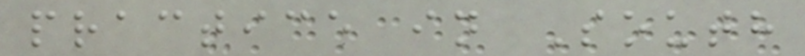practice in South
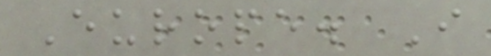Europe. I
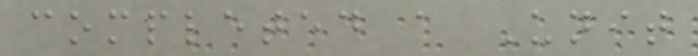completed a Unit
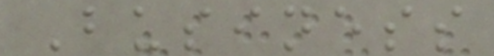Business
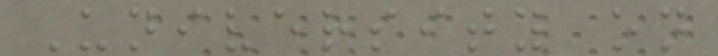University on
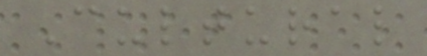Cultural
